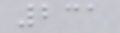231
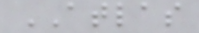ATLAS
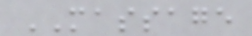MASSAGE
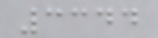3344
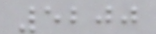5200
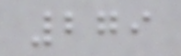279
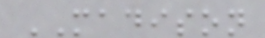MADISON
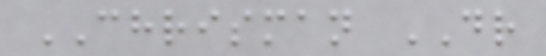CHRISMAN DR
